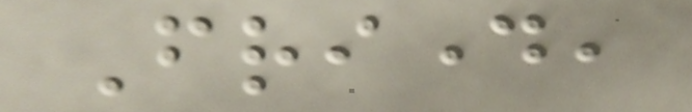Friday,
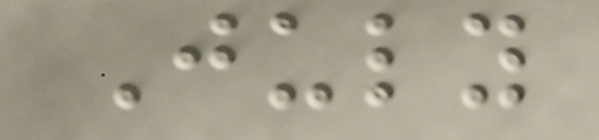July
